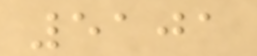5101
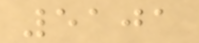5101
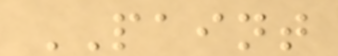PAINT
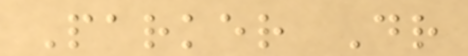Parker Dr
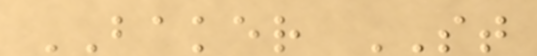BAKER ST
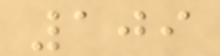109
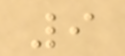9
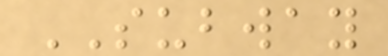SUBWAY
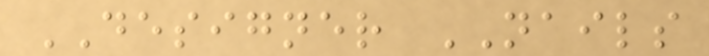DESIGNER NAILS
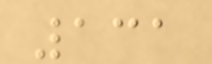131
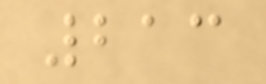213
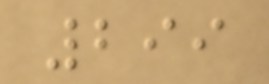299
